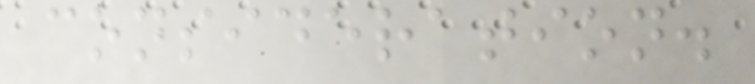consideration.
